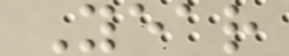Year
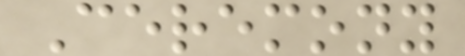Ceremony
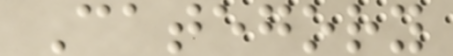Category
